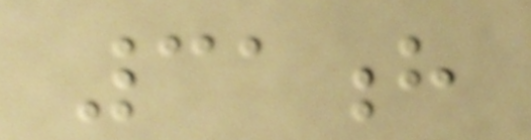31h
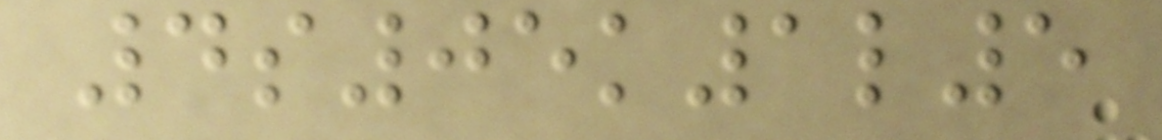4s05k1l5
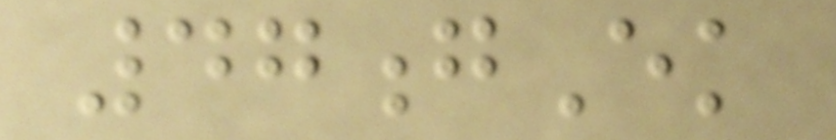47gEk
